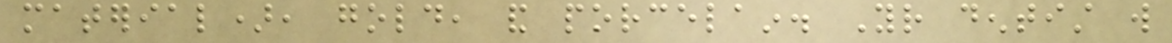material), gold, and porcelain. Your dentist will
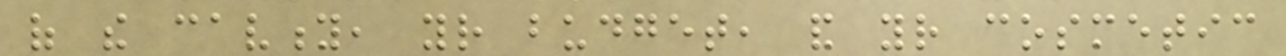of the cavity, your budget, and your cosmetic
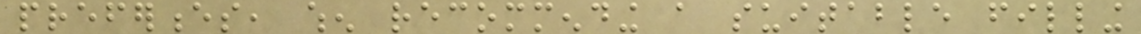preferences, when recommending a suitable filling
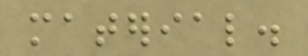material.
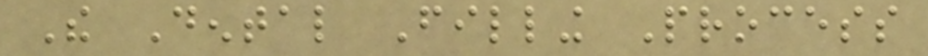The Dental Filling Process
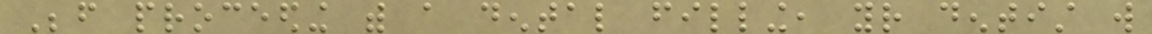Before proceeding with a dental filling, your dentist will
